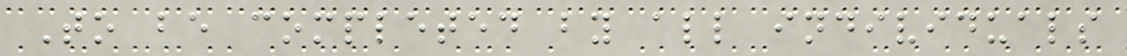To be completed by all individuals
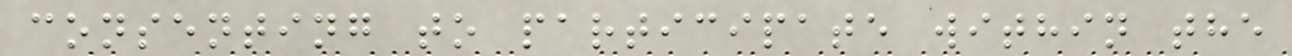consenting to participate within the
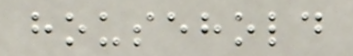household
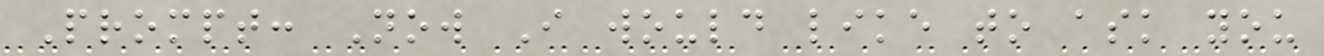Prompt: Now I would like to ask you
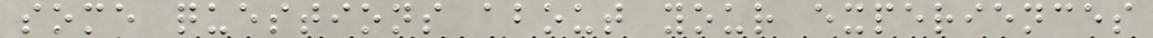some questions about your experiences
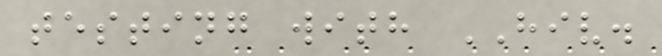testing with HIV.
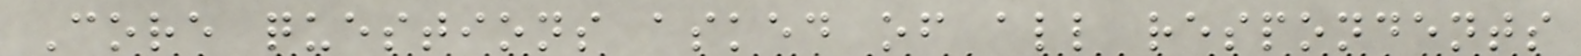Core questions asked of all respondents
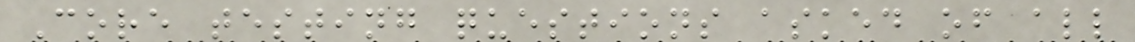Core testing questions asked of all
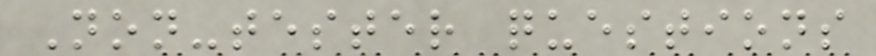Non-tester questions
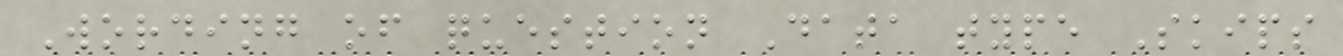Wording of question Data type Skips
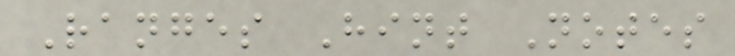Ranges Hint Notes
